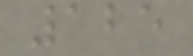125
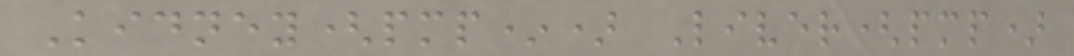Kidney(pmp*) Liver(pmp)
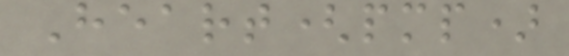Heart(pmp)
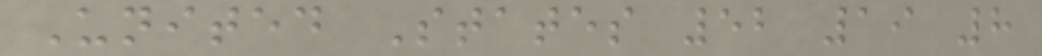United States 52 19 8
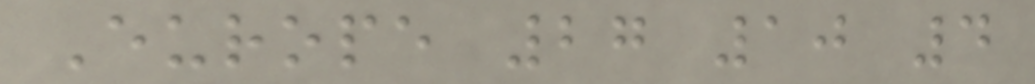Europe 27 10 4
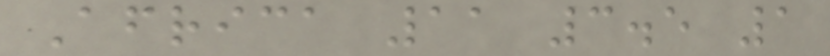Africa 11 3.5 1
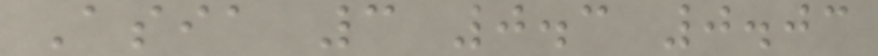Asia 3 0.3 0.03
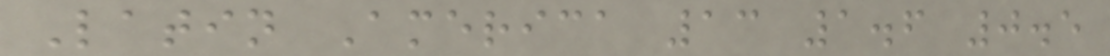Latin America 13 1.6 0.5
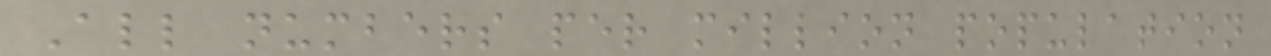All numbers per million population
